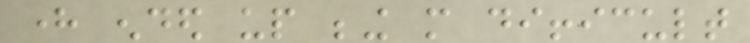here ended up being more difficult
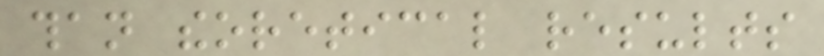than theoretical results
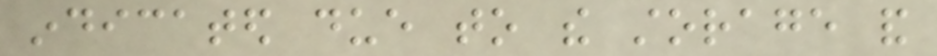indicated due to the storage and
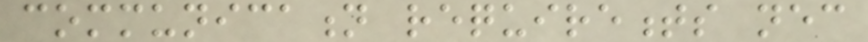communication requirements necessary
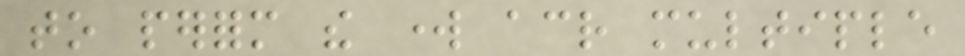to perform the work across multiple
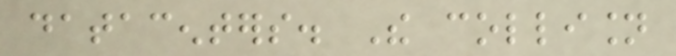datacenters. The collision
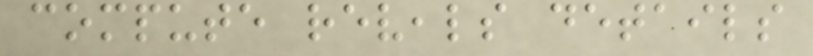compute reveals details
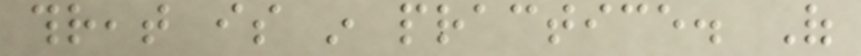threat is in practice. Of
